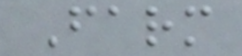Farm
